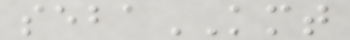sebaKMT
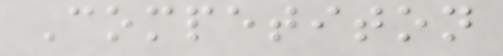Competiton
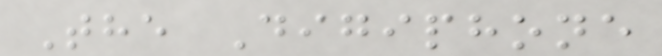The Digiphone
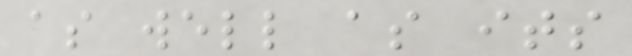as well as its
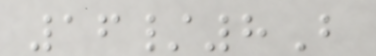16/8B
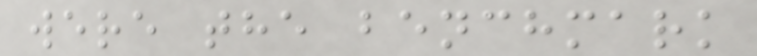were the benchmark
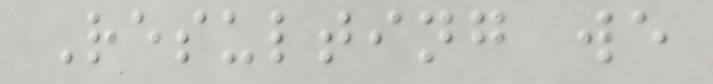Resulting we
